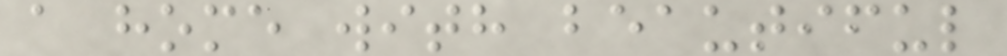a home with beautiful
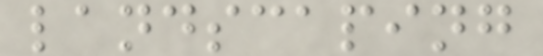landscaping
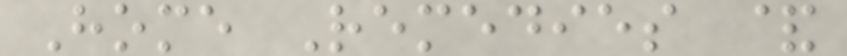Home Remedies &
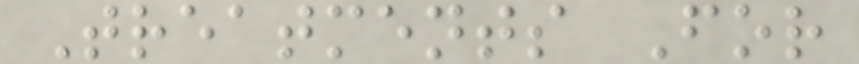Treatments For
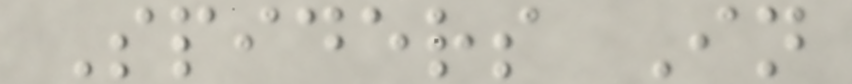Spiders In
